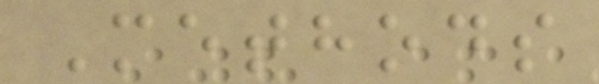Methods
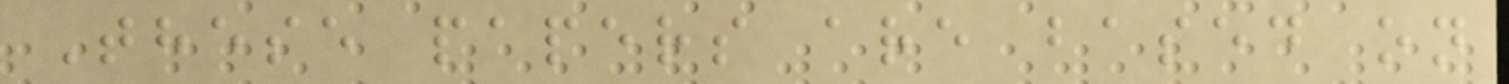These papers are based on
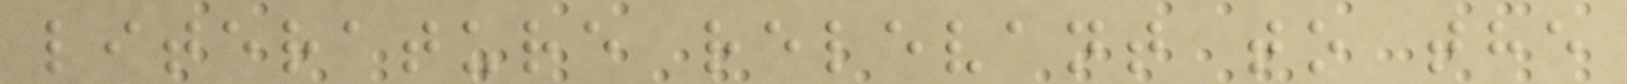literature relevant to the
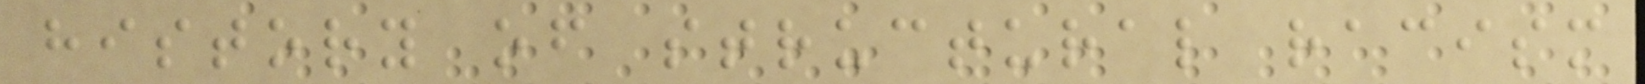history of structural racism
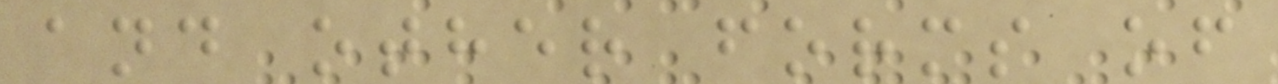and other forms of
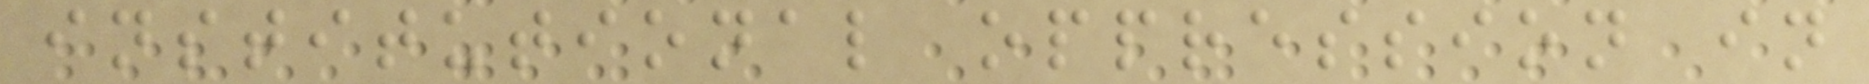institutional oppression in
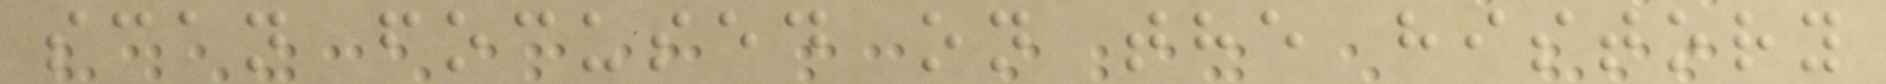scan focused on the history
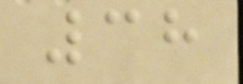38
